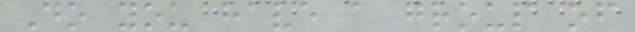Do you have a group of
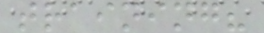training?
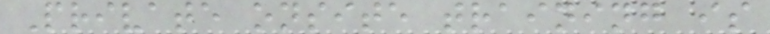Private onsite training is
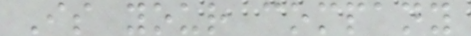Is your company
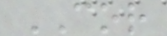COR
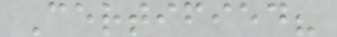Certified?
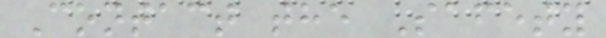Contact the Safety
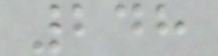248
